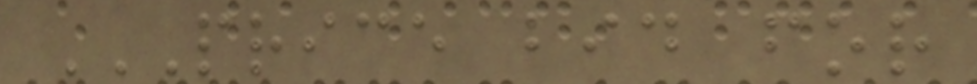PRICE BID FOR
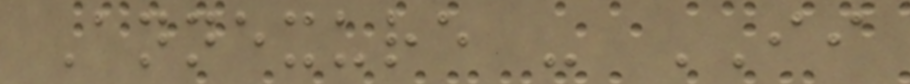Annexure - II
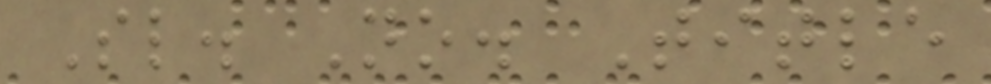Sl. No. Title
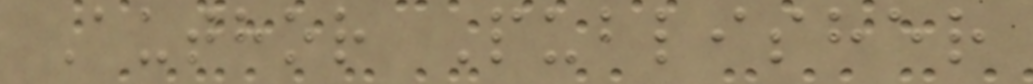Author Publisher
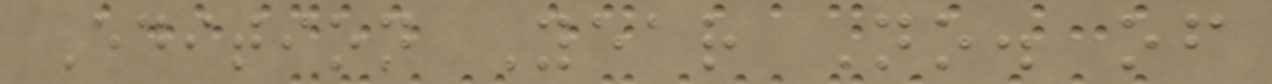Edition Year No. of
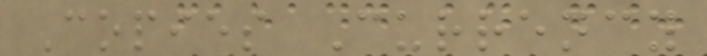Copies Currency
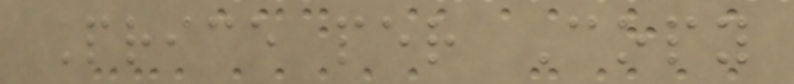Price per Copy
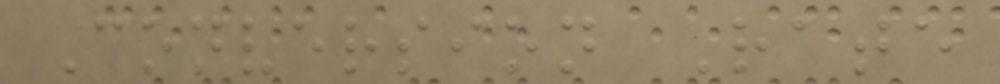Conversion Rate
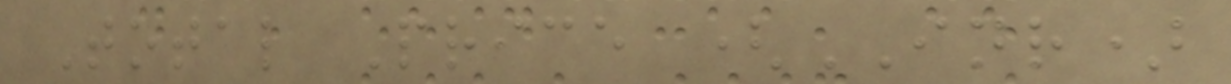Total Price (INR)
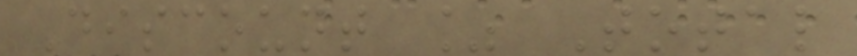Discount % Total
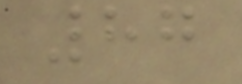87
